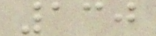130
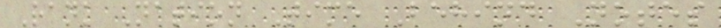Rank Nation Time Behind Notes
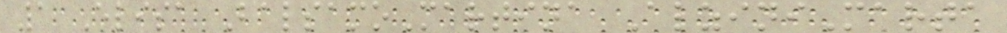1 Elisa BalsamoMartina AlziniMarta
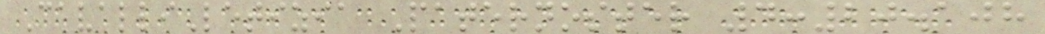CavalliLetizia Paternoster 4:20.108
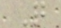Q
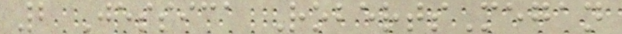2 Jessica RobertsMegan
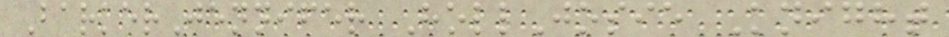BarkerJennifer HollJosie Knight
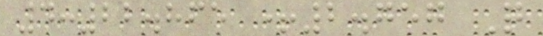4:22.865 +2.757 Q
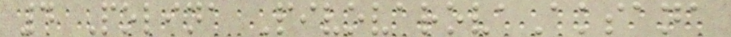4 Polina PivovarovaAksana
